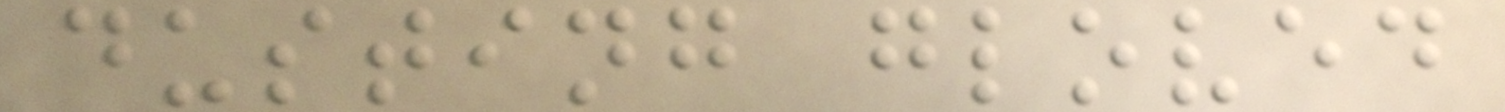dusting gloved
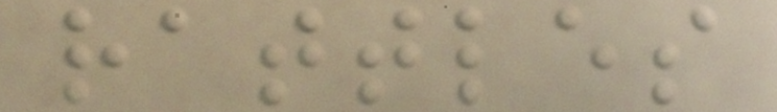rattles
